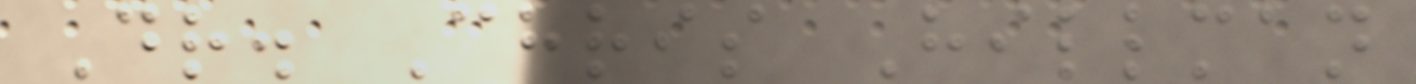Dr. Chris Hillman
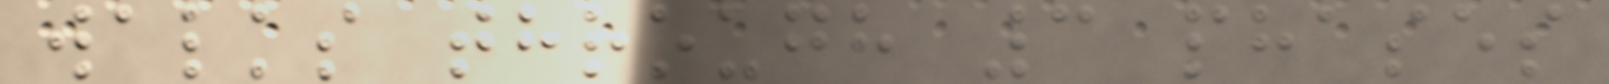walks through 3 phases
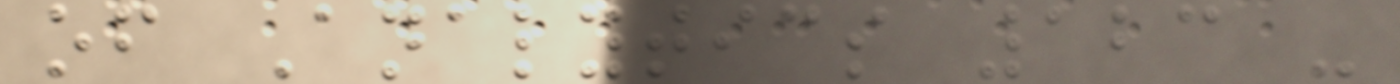of Analytics 123 -
